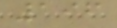196
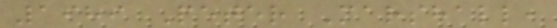1989 Peter Marshall,
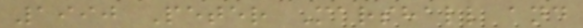1990 Peter Marshall and
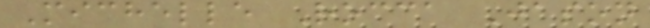Michelle Rocca Jason
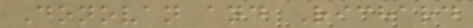Donovan and Richard
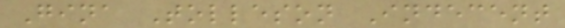Gina Tolleson Indecent
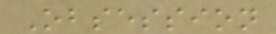Obsession
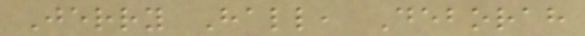Jerry Hall, Deborah
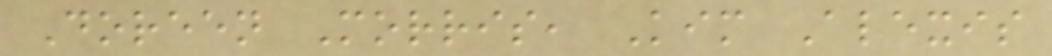Doreen Morris, Kim Alexis
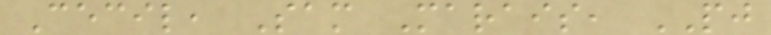Cecil, Sam Marais, PJ
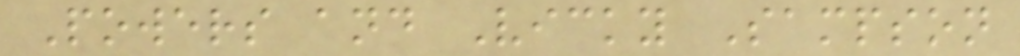Powers and Vicky Sampson
